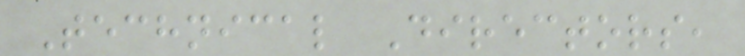Technical Directors,
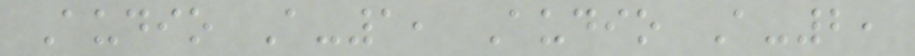Audio A-1, Audio A-2,
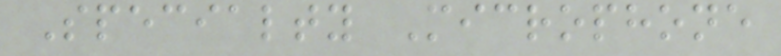Specialty Microphone
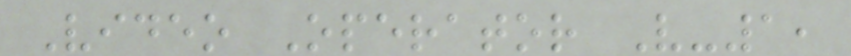Video Operator V-1,
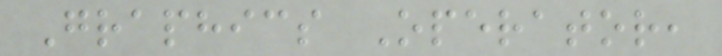Graphics Operator,
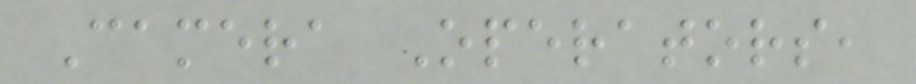Camera Operators,
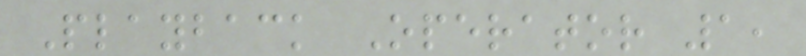Playback Operator 1,
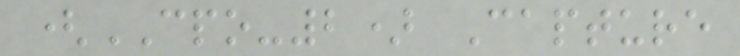(CPO-2) Capture
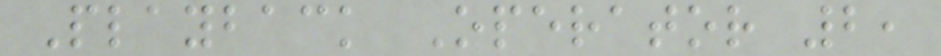Playback Operator 2,
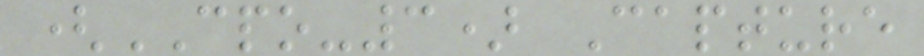(CPO-3) Capture
